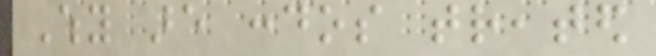Why are condos treated
